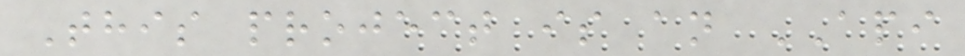This project is an API
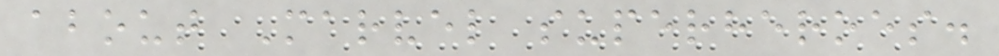about Marvel superheroes.
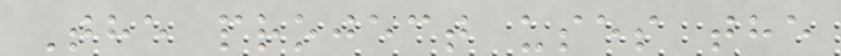The project uses the
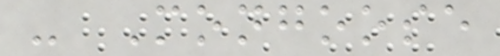- Mongoose
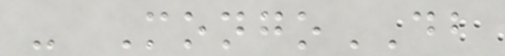- MongoDB
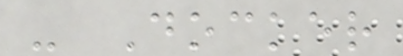- Docker
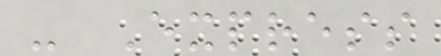- Express
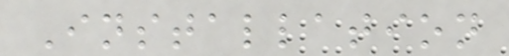Installation
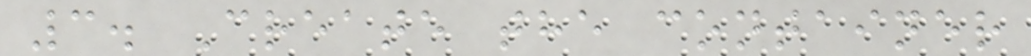3. Create the container
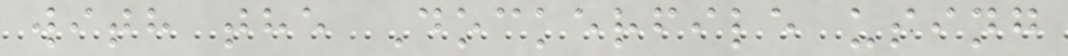with the Dockerfile using
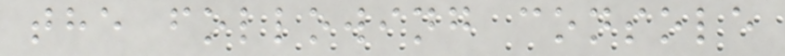the following console
